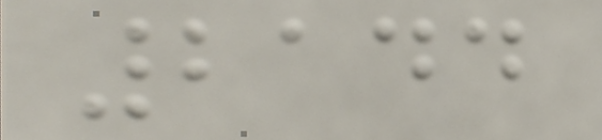2144
